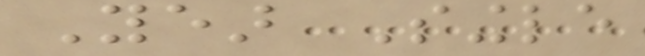Year Single
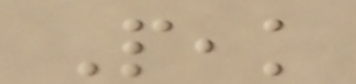Peak
